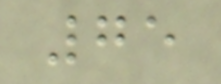75
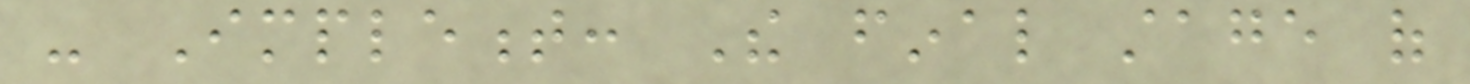- Implement: The final stage of
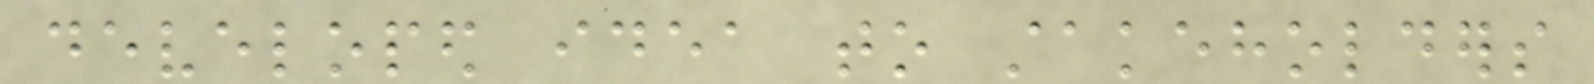developed idea to stakeholders
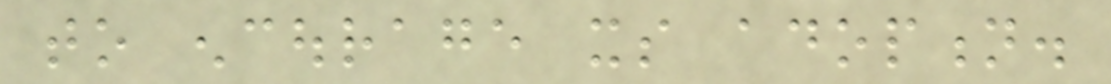to encourage its adoption.
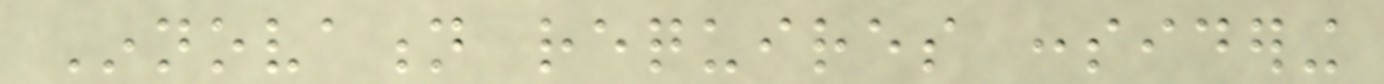Innovation requires considering
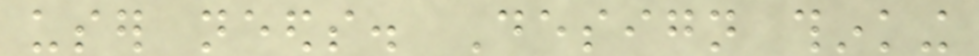user needs. Design thinking
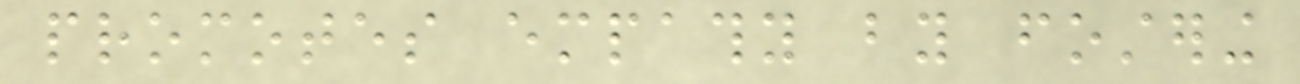promotes empathy by fostering
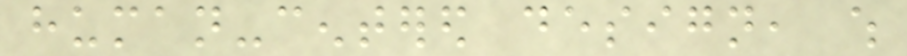human-centered design, which
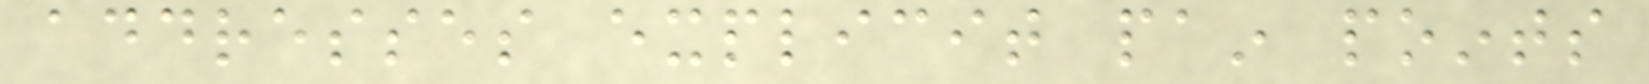addresses explicit pain points
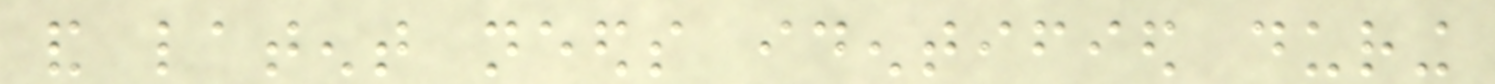and latent needs identified during
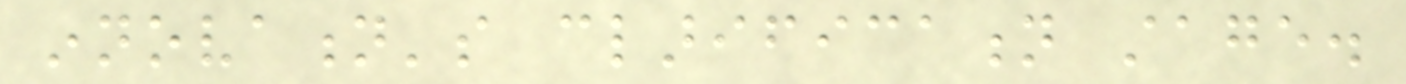innovation's clarification stage.
